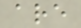are
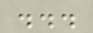...
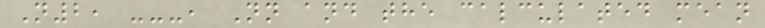N2, ---, Nn and the calculated mean
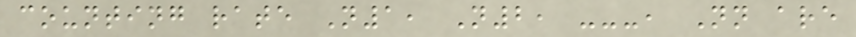counting rate N1, N2, ---, Nn are
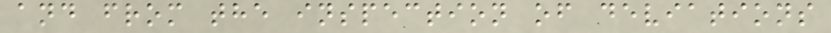and from the inspection of deviations
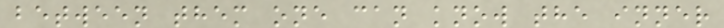between them one can know the inner
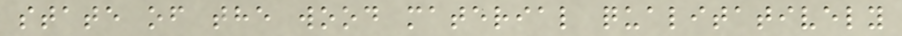state of the wood material qualitatively
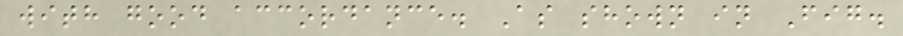with good accordance. As shown in Fig.
